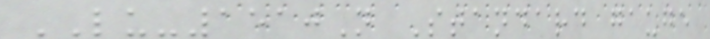LU-1510N Standard gauge
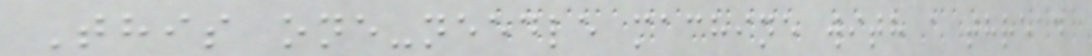This one-needle machine with a thread
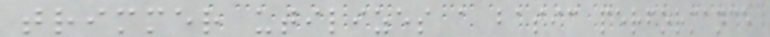trimmer utilizes a basic performance
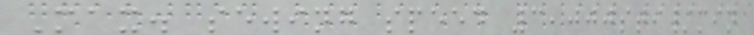Max. sewing speed 3,000sti/min
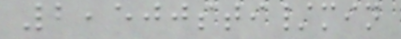2,500sti/min
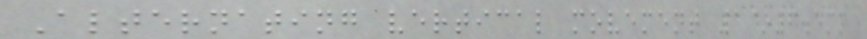Alternating vertical movement 1~6.5mm
